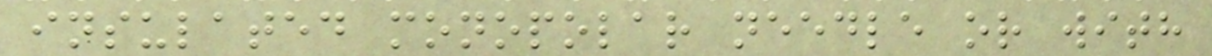insulated monopolar needle or with
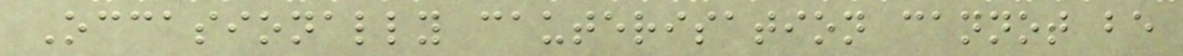Occasionally cauterisation cannot be
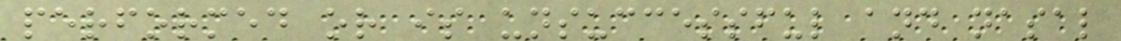performed or is unsuccessful and nasal
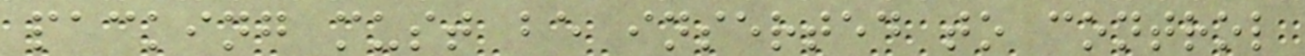packing must be inserted to control
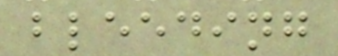bleeding
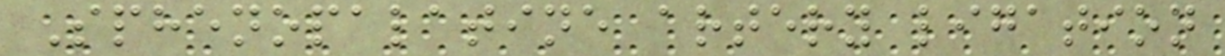Sphenopalatine artery ligation
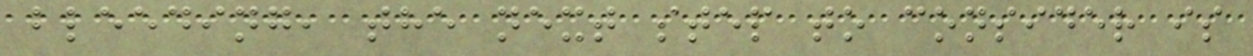bleeding, the next step to consider is
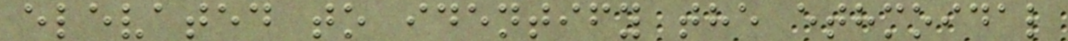elevated to identify the ethmoidal
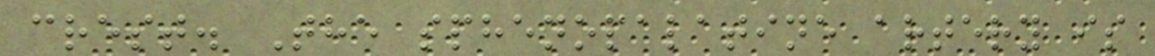crest. The sphenopalatine artery is
